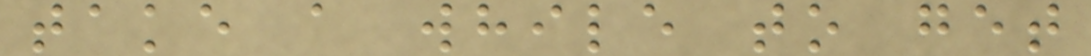take a while to get
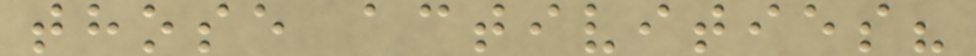those activities?
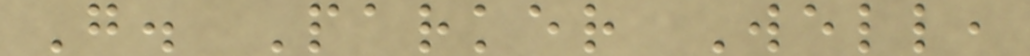G. Parker Well,
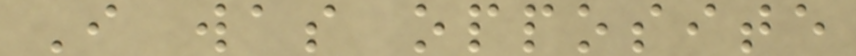I was opposite
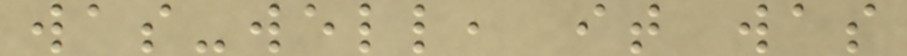was-well, it was
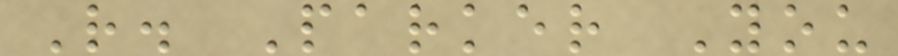R. Parker You
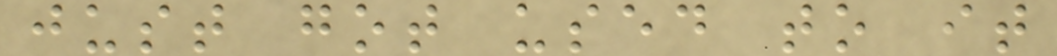just got used to it
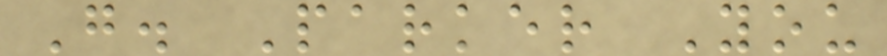G. Parker You
